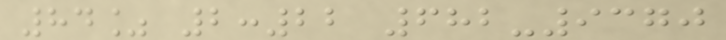84% 2:22 682-9370
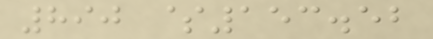890 $153.52
